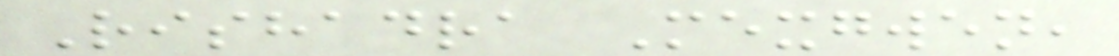Rishadra Mexgwen,
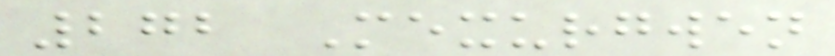272 Mexurgwen
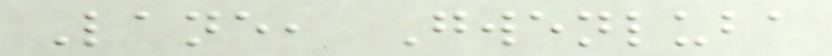Lane, Gwenluba
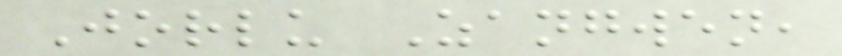Jorlu Zangwen,
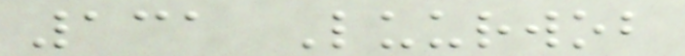131 Luurwob
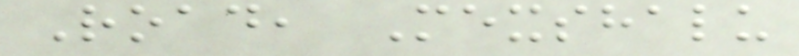Road, Mexshalu
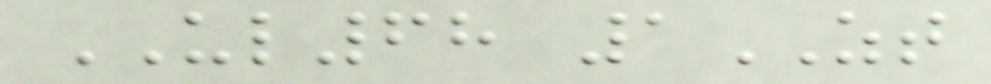UL68 1ZT
